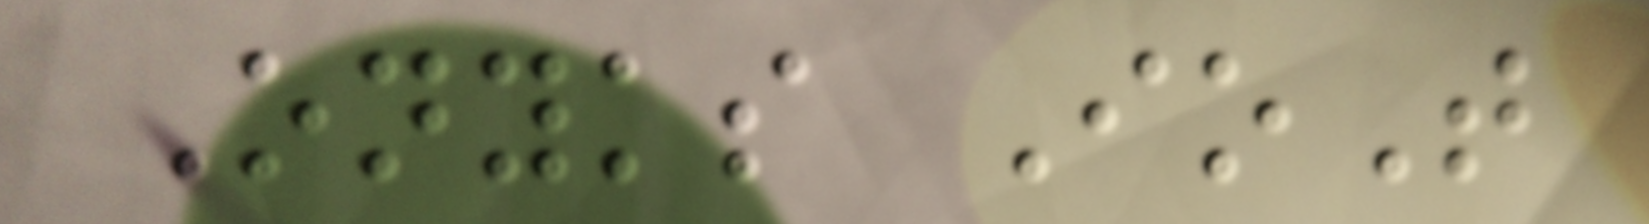Onyks IoT
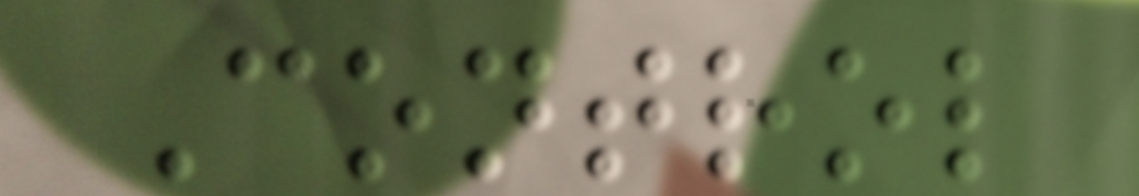Control
